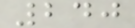240
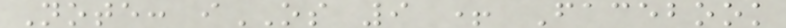Note: iOS 9 + Facebook
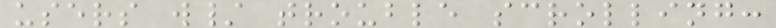users w/ trouble scrolling:
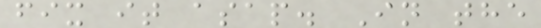fix it asap. In the
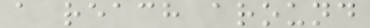a reach around
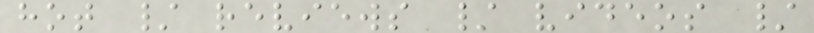hot / reviews / videos /
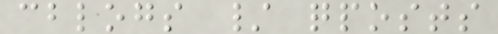cblogs / qposts
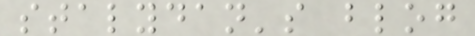stalydan's blog
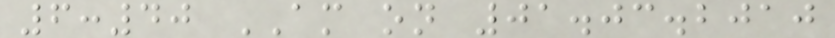6:40 AM on 01.03.2010
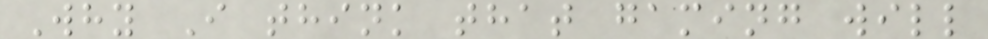Why I think that gaming will
